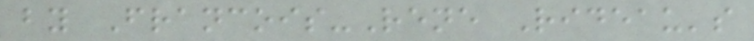by Francois-Rene Rideau's
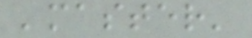'master'
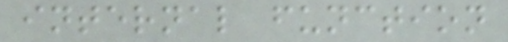internal function
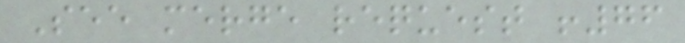See merge request !76
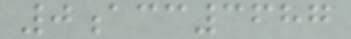0acc3687
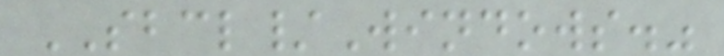SBCL/Windows."
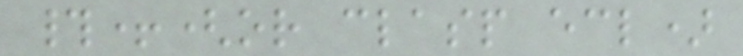#+(or clasp ecl)
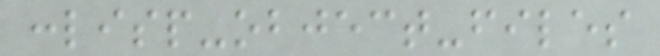:lisp-object-files
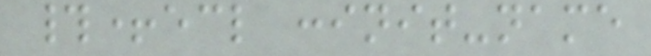#+ecl :init-name
